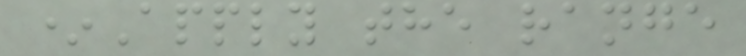*Apply the range
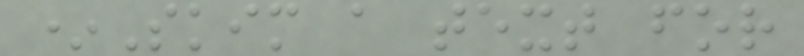*Skim a text for
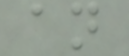an
